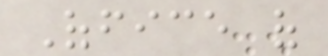Office of
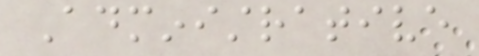Administrative
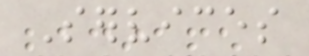Services
